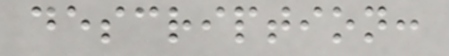description:
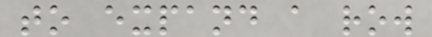to expand a row
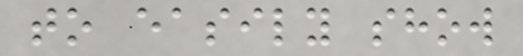to easily show
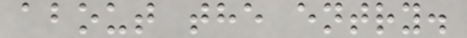about the entry.
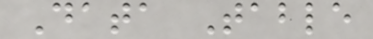Data Table
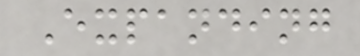Expanding
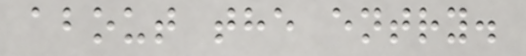about the entry.
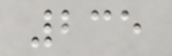235
